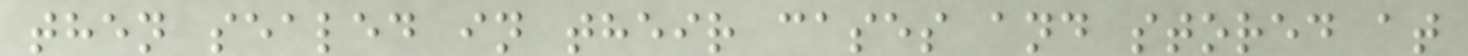then sealed in their cases and stored at
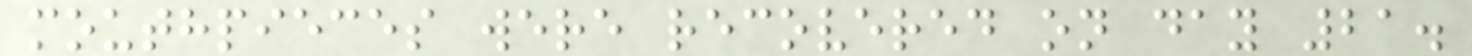mouthpieces were recovered on day 21.
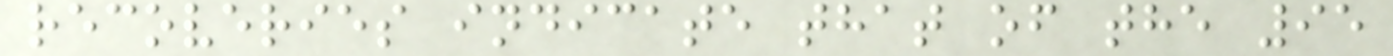recoveries indicate that of the 95
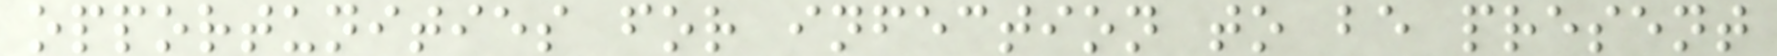opportunities for infection to be present
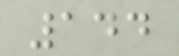144
